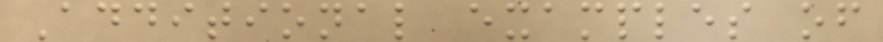Additional examples of
